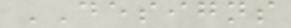DESIGNS
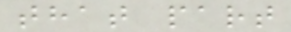that part
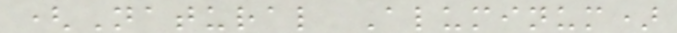(Natural Aluminum)
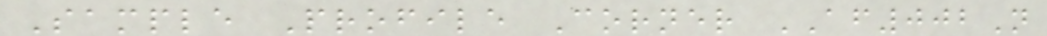Sample Profile Corner AF002N
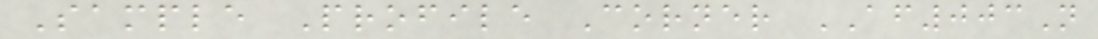Sample Profile Corner AF003N
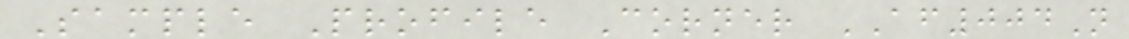Sample Profile Corner AF004N
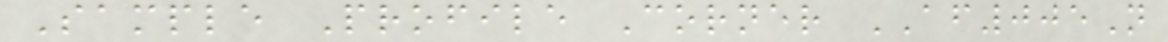Sample Profile Corner AF005N
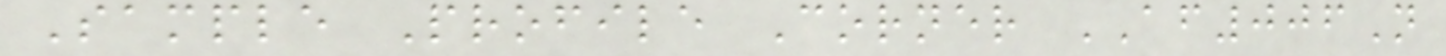Sample Profile Corner AF006N
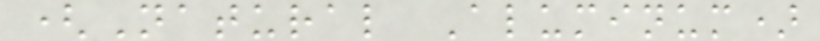(Natural Aluminum)
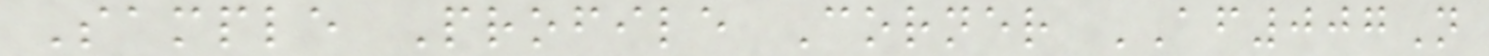Sample Profile Corner AF007N
